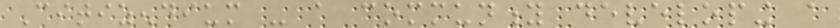Citizendium - a community developing a
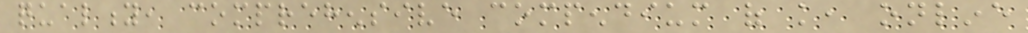quality, comprehensive compendium of knowledge, online
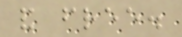and free.
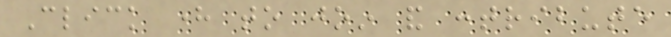Click here to join and contribute
